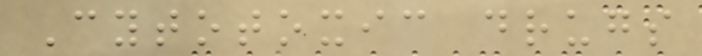Cytotoxic drugs
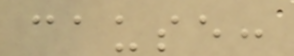cause:
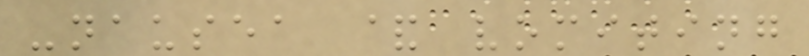-nausea & vomiting
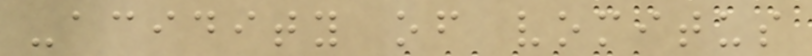-acidity of vomitus
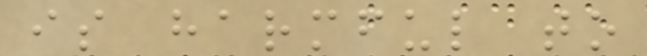is harmful to
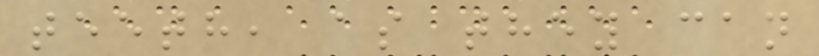teeth, as they can
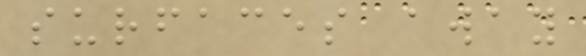surfaces away
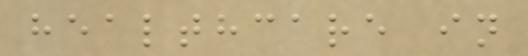healthcare in
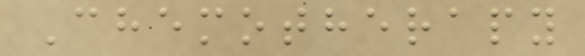Chemotherapy
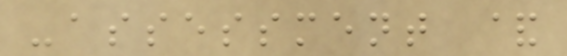-assessment &
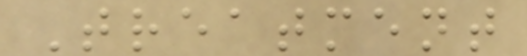Treatment
